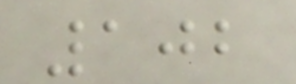102
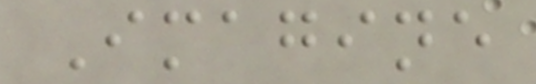Imagine
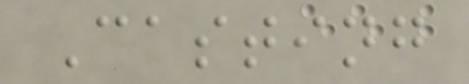Casting
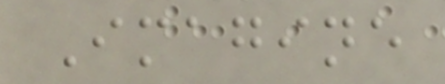Imagine
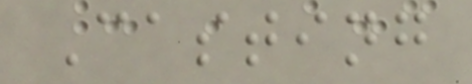Casting
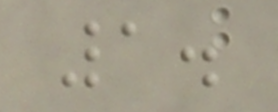1.
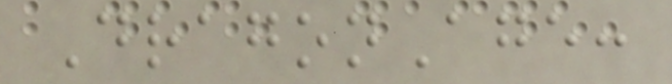DragonAge:
